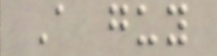A guy
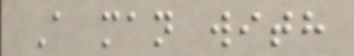A man with
